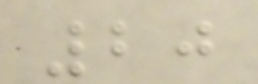20
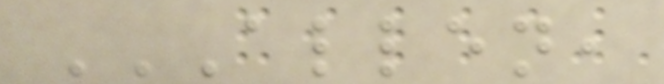ALLEN,
